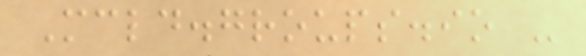Mcld.groups.io -
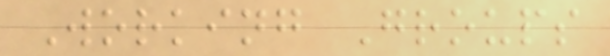Working Groups
